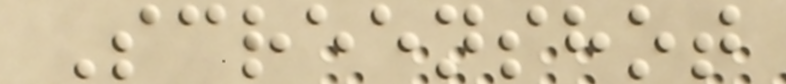Screenshot
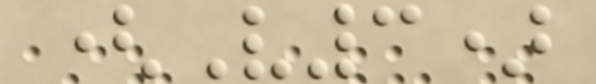(V3)
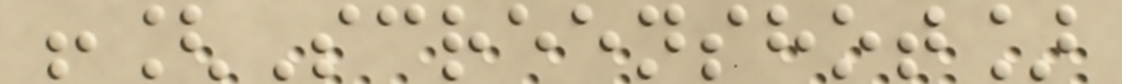![Screenshot]
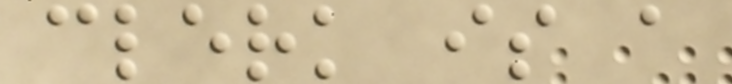clerk is a
